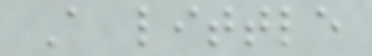A little
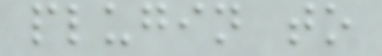plugin to
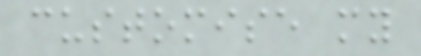customise my
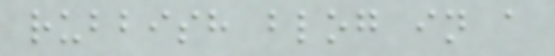rubbish blog in a
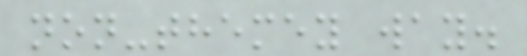non-themey way.
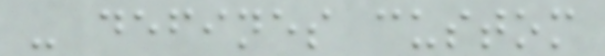- defines custom
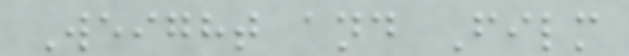Weight and Film
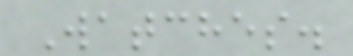Watches.
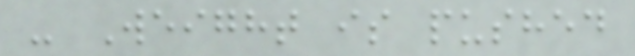- Weight is pushed
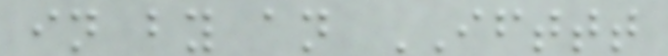in by an IFTTT
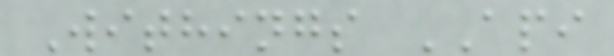Withings API
